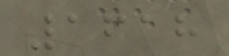1618
